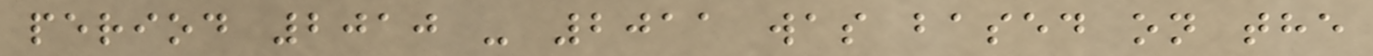period 2010 - 2011 was based on the
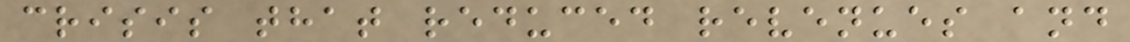crisis that reduced revenues and
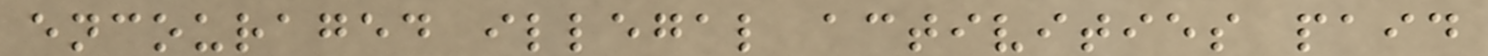encouraged illegal activities paid
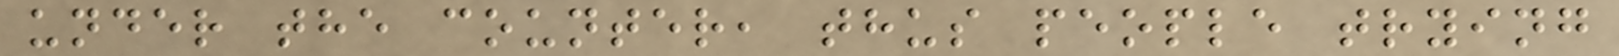under the counter, thus people trying
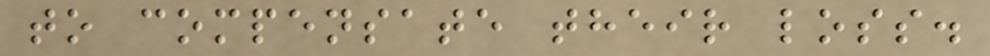to compensate their loss.
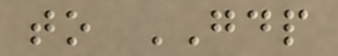to GDP
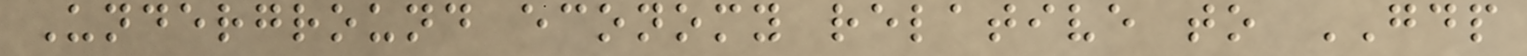Underground economy relative to GDP
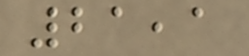21,1
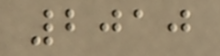2010
